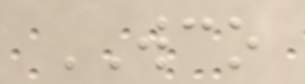WCO
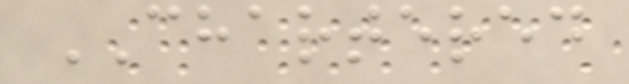CHARTERED
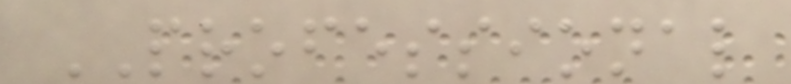PROFESSIONAL
